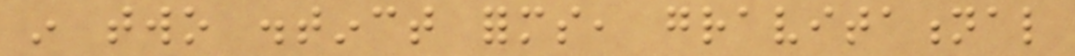in two distinct forms, gravitational
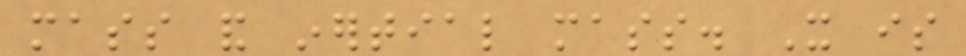mass and inertial mass. It is
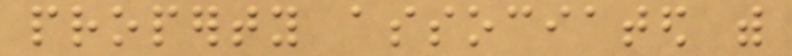property associated with
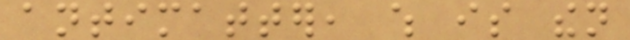antimatter, which is then
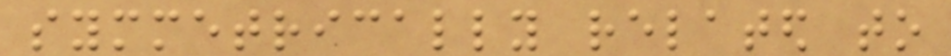symmetrically related to
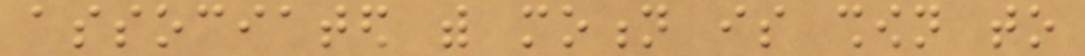associated with motion is shown to
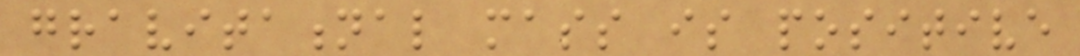gravitational mass is positive
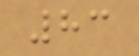83
